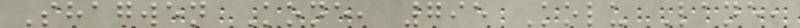Shagwen Kone, 795 Kolu Lane,
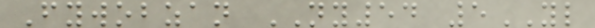Fywobzan NY54 5YL
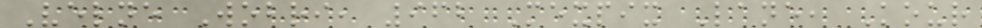Velne Wobri, 962 Mexpix Lane, Kour
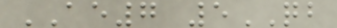AE7 5QB
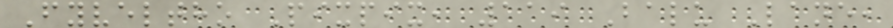Fyveltho Pixpix, 119 Balu Lane,
